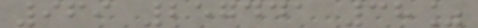969 257441 38%
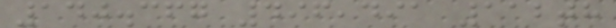140.367 496,491 112th
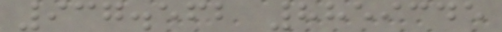937.562 8859345
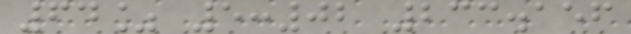64% 5:02 233.156
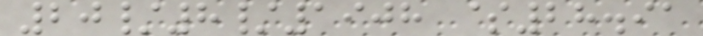20/8/1908 $28.91
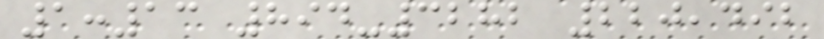1:13 894-3282 220,492
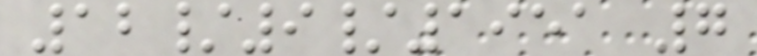12/9/1951 7
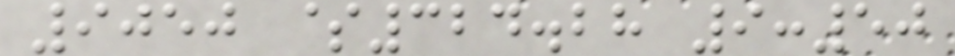9050 $324.28 9:50
